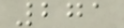271
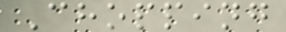Chopping
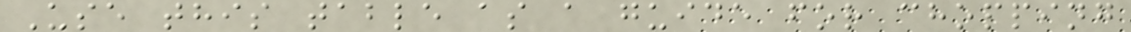Use this table as a guide for chopping
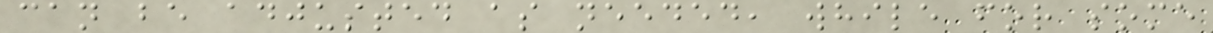can be adjusted as needed, while for some
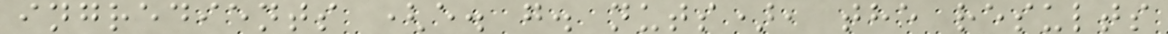ingredients (e. g. nuts), the results
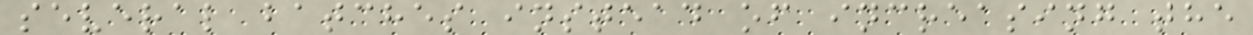several batches instead of increasing the
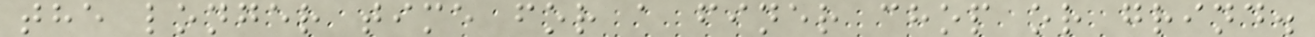the longer time for a finer chop or grind.
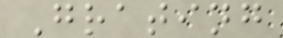Grating
